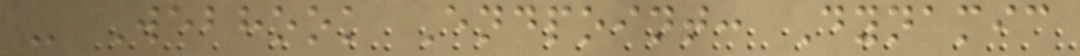- Webhook Endpoint: Dynamic
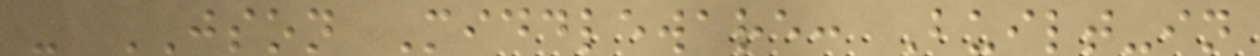- JSON Middleware: Built-in
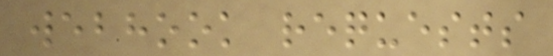webhook requests
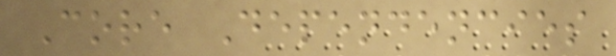Core Dependencies
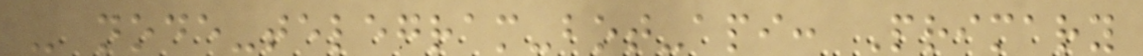- node-telegram-bot-api: Primary
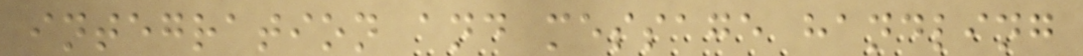integration and message handling
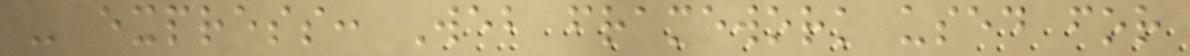- express: Web framework used for
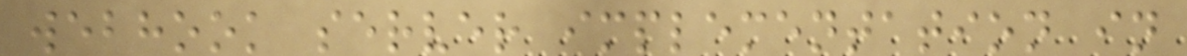webhook server implementation in
